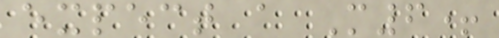expect a M6+
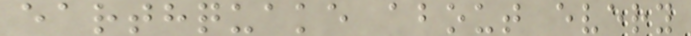earthquake about every
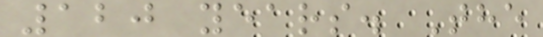120 years. The
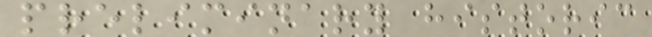preliminary historic
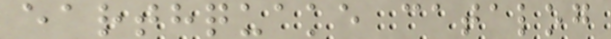earthquake catalog
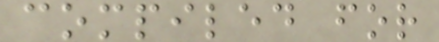compiled for
